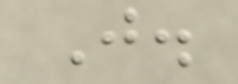J.
